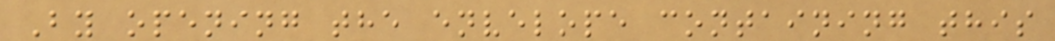By opening the envelope containing this
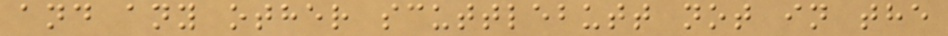and any other scuttlebutt not in the
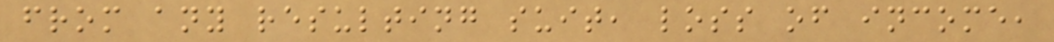from any resulting suit, loss of income,
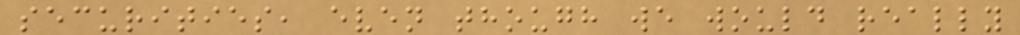securities, even though we would really
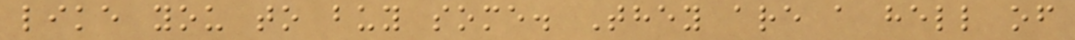like you to buy some. They are a hell of
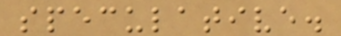speculative.
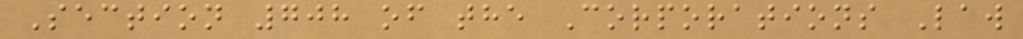Section 708 of the Corporations Law
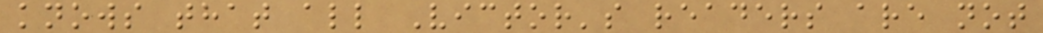knows that all Victor's readers are not
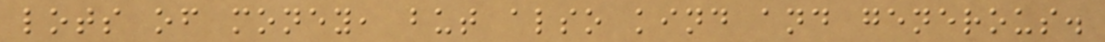lots of money, but also kind and generous.
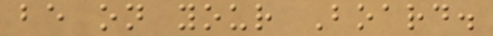be on your Board.
